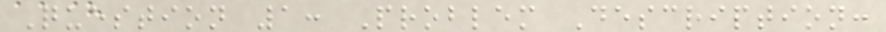Question 1: Problem Description:
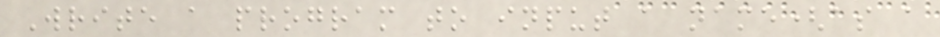Write a program to input a name(as a
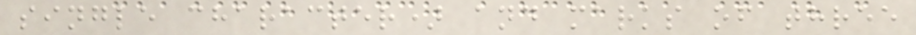single character) and marks of three
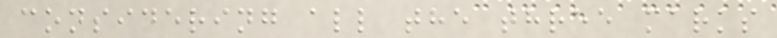considering all the three marks
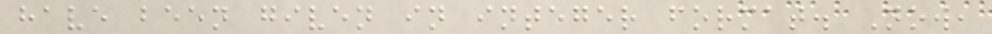have been given in integer format. Now,
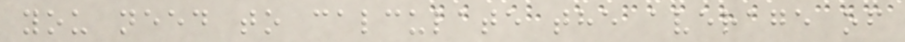you need to calculate the average of
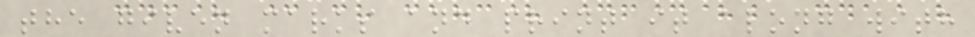the given marks and print it along with
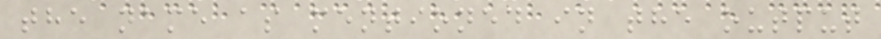the name as mentioned in the output
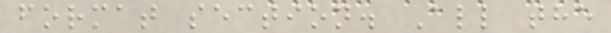format section. All the
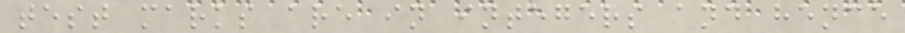test marks are in integers and hence
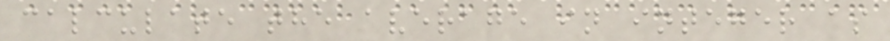calculate the average in integer as
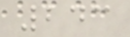243
